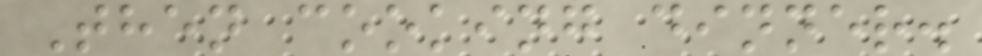Then cooking dinner.
